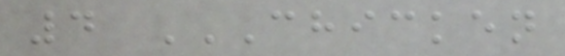4 CHICKEN
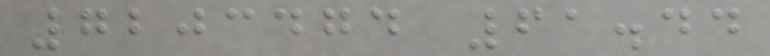7203474 61.44
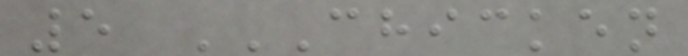5 CHICKEN
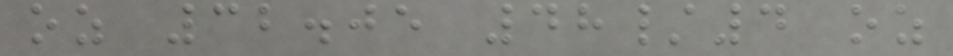oz 32.05 48/4 oz
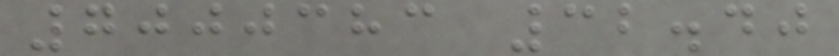7000383 32.40
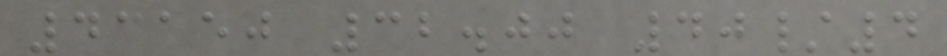43150 32.00 40/4
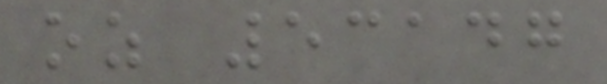oz 53147
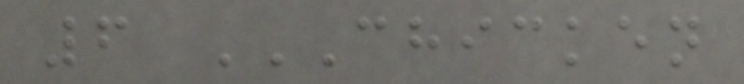6 CHICKEN
